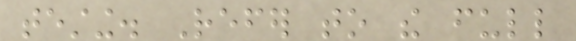testing. Refer to the full
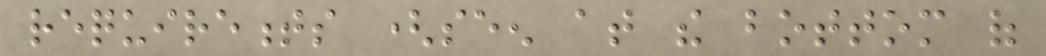requirements (seen at the bottom of
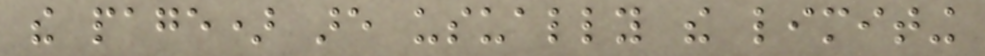the page) are usually the limiting
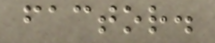factor.
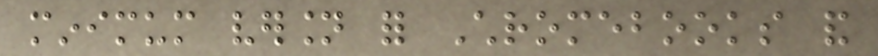minimum version for Chromebooks and
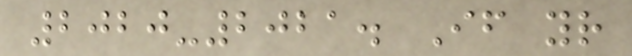2020-2021. If your
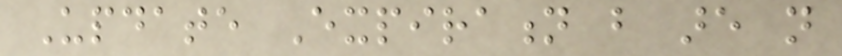Update Expiration but are not
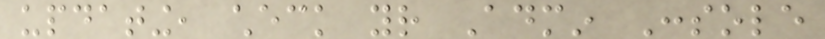updating, check your Admin Console
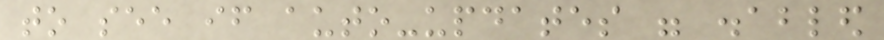to see if auto-updates were disabled
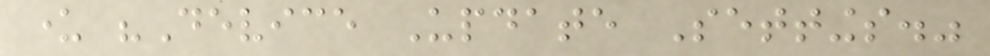under "Device Update Settings."
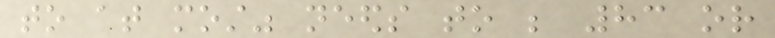to at most" needs to be 83 or
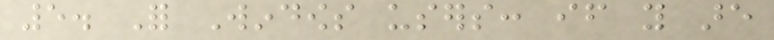5. For Windows users: if you are
